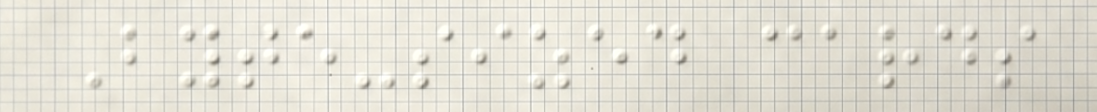Byte-sized cards
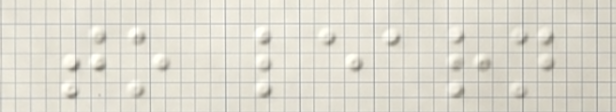to learn
